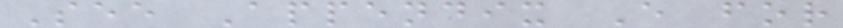See Appendix E for
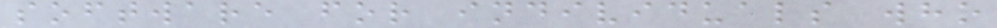software for individuals who
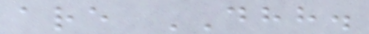are DHH.
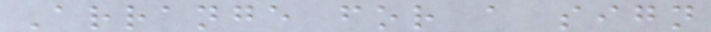Arrange for a sign
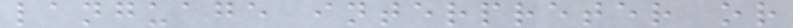language interpreter or
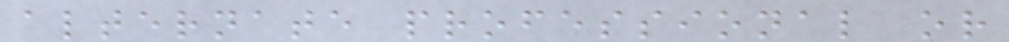alternate professional or
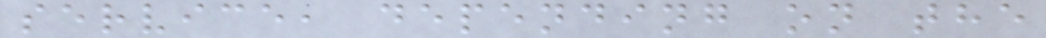service, depending on the
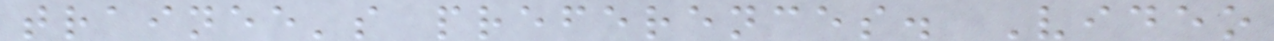trainee's preferences. Video
